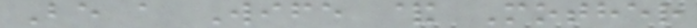Be a Wife & Mother
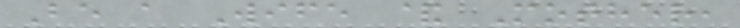Be a Wife & Mother,
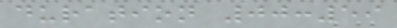duration 00:59
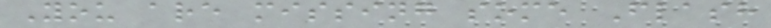You are missing some Flash
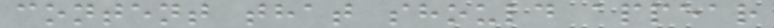content that should appear
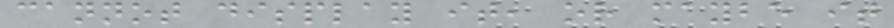cannot display it, or maybe it
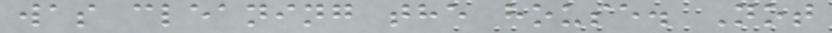was cleaning the house. Not
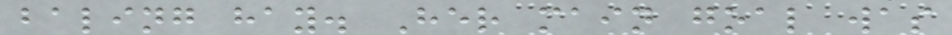baling hay. Her main goal was
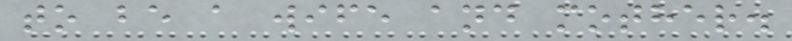to be a wife and mother.
